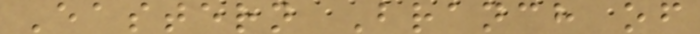Eastern Branch of
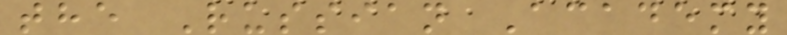the Russian Academy
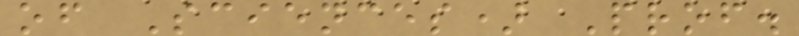of Sciences) Prof.
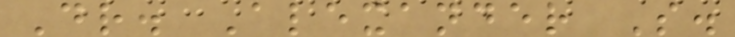Dr. Alexander S.
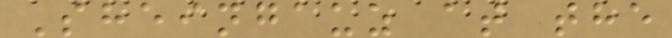Sheingauz at the
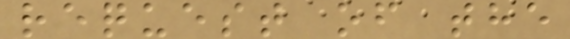request of the
